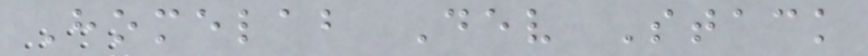Homelab Dev Stack
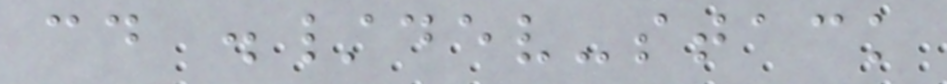cd ./dev-stack
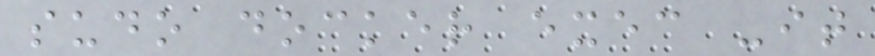sudo docker exec -it
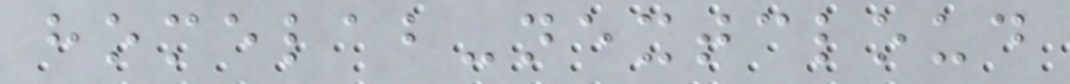homelab-nextcloud
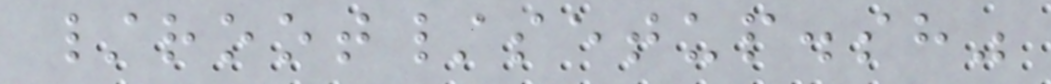/root/setup.sh"
